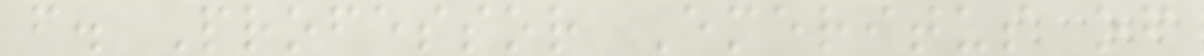f. Professor Emeritus of
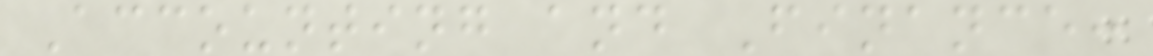Accounting and Finance:
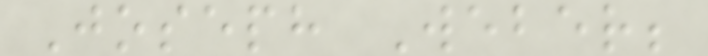Joseph Weber;
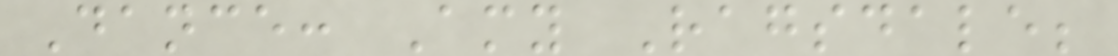Dance: Amy Ragsdale;
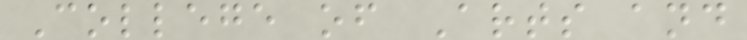College of Arts and
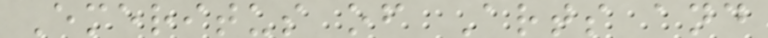Emeritus of Arts and
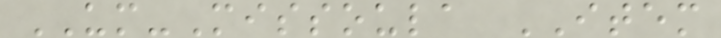UM-Missoula ITEM
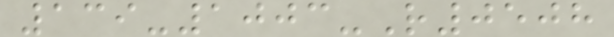139-1003-R0508
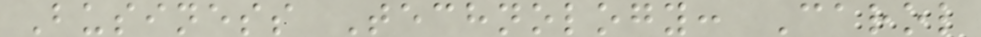Business Technology: Carol
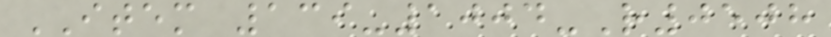ITEM 139-1004-R0508
